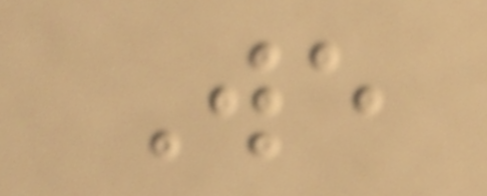We
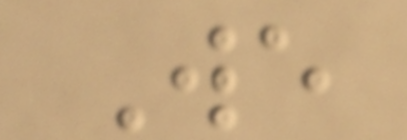We
